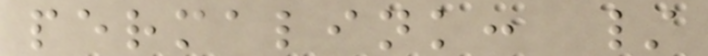permalink: /
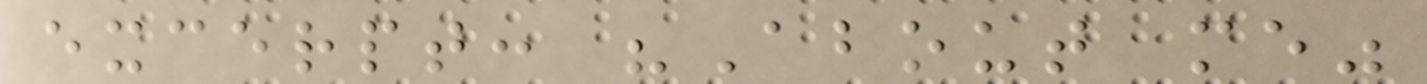excerpt: "About me"
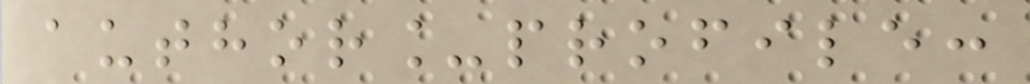author_profile:
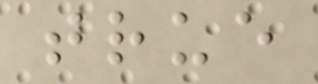true
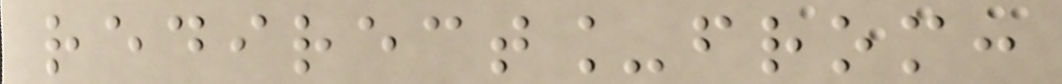redirect_from:
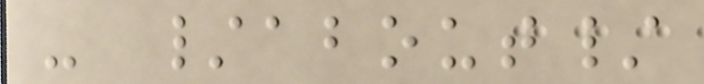- /about/
